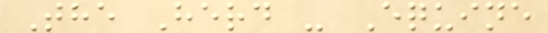The Herd - Equine
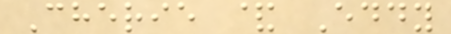Cherie & Eddy
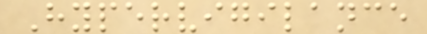Hypervigilance
